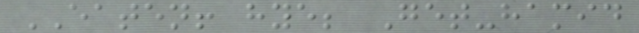EATEN! hye; Get-hamid
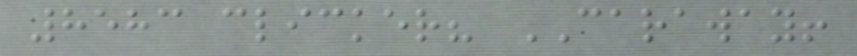8583 clicker? CARAWAY!
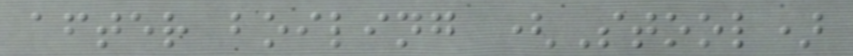after boiling (Stool)
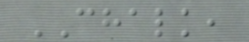CHALK,
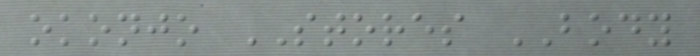okonjo STORES BODY
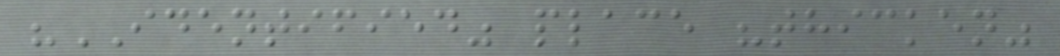"IDENTIFIED" place "thicken"
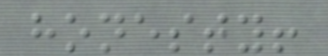honesty!
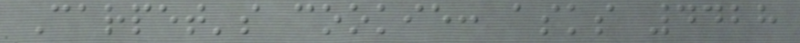Carpet's cookie: asks 4428
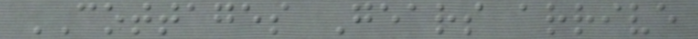COTTAGES Gears arrive
